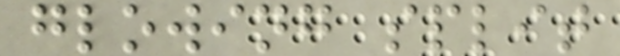glowing split
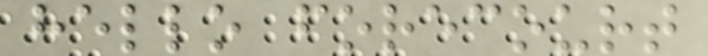hello forecourt
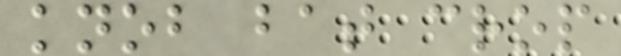knob bat crop
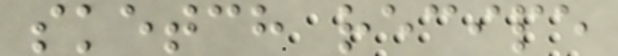sketch recipe
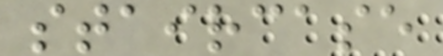staircase
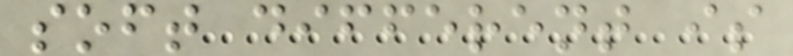soft different is
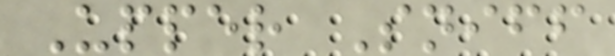Upper Sniff
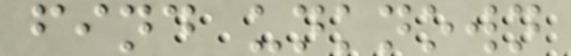find unknown
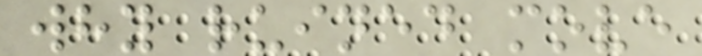why ruined move
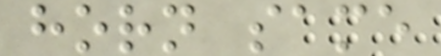horn same
